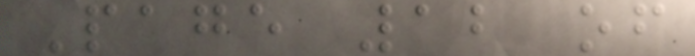Page 12 of
